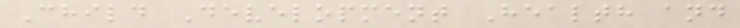Child Development Health and
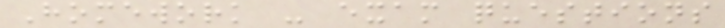Homework - exam questions
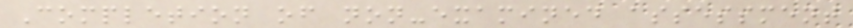Completion of non-examined assessment
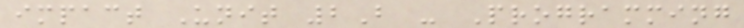impact Unit 2B - Programming
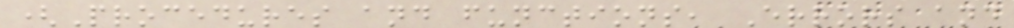(Procedures and functions, Errors and
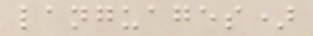languages)
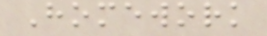Homework
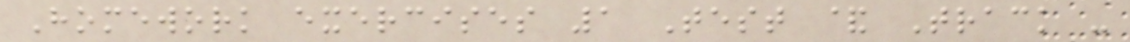Homework exercises 1 Test & Track -
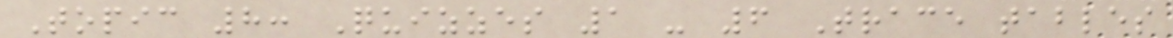Topic 8: Quizzes 1 - 6 Trace tables
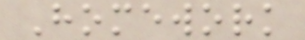Homework
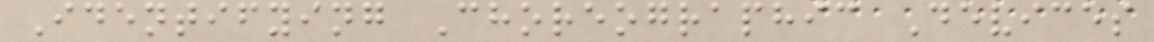Identifying Choreographic Devices
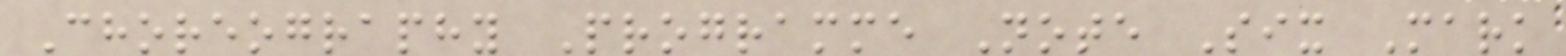Choreography Programme Note Six Mark
